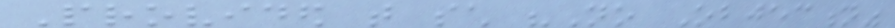Provided that such "No Objection"
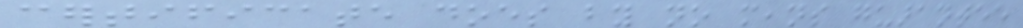certificate does by no means guarantee
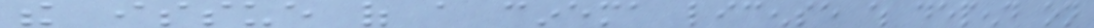the issue of a cinema license which depend on
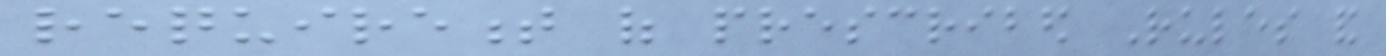requirement of prescribed Rules and
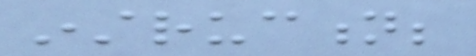instruction;
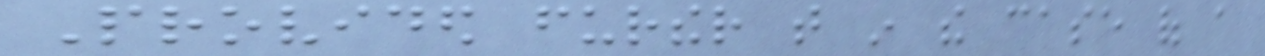Provided further that in the case of a
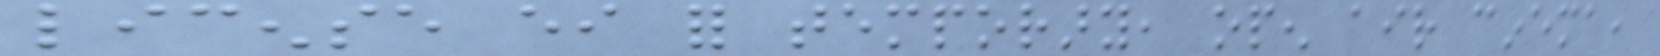license either for temporary, open air cinema,
